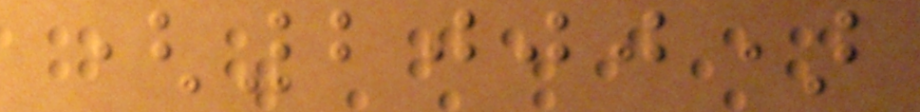(2000)
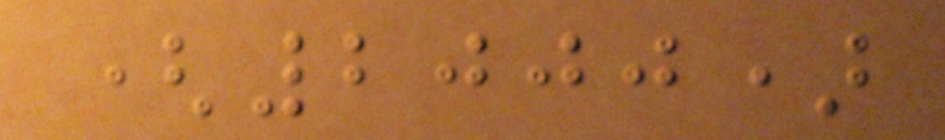(2000)
